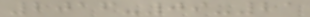2016-09-21
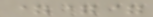===
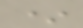*
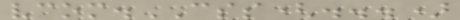vcom.CSS(...)
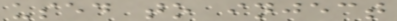used to inject
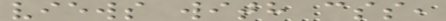views with css,
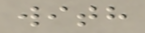with
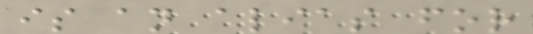is an alias for
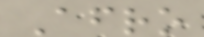Afro
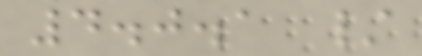4.0.1 /
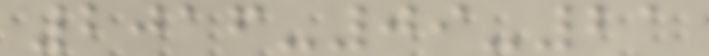2016-09-21
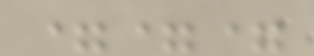===
